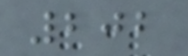202
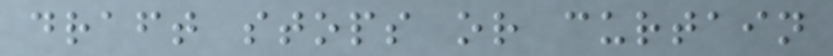draft stops or curtain
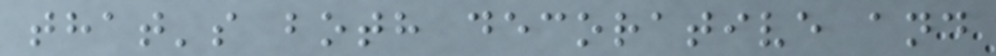that's both decorative and
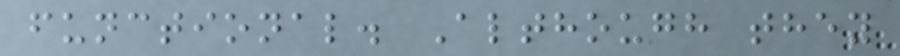functional. Although they
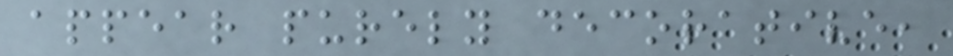appear purely decorative,
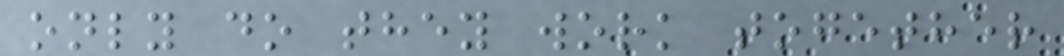only do they work together
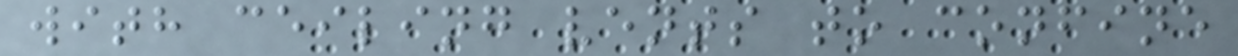with ceiling vents to confine
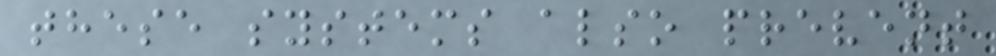these systems also prevent
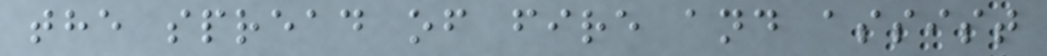the spread of fire and assist
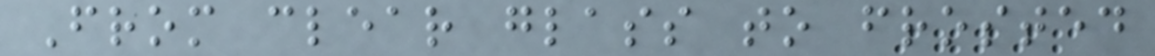From clear glass to frosted
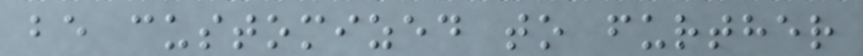be customized to further
